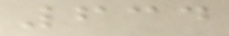634
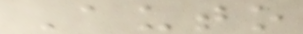Auto
